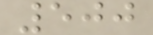500
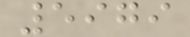5979
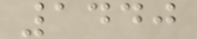1440
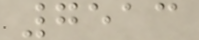7513
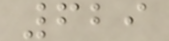629
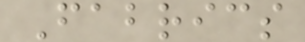Fabrics
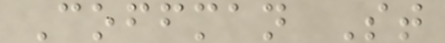Coffman St
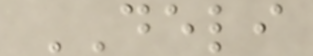DELI
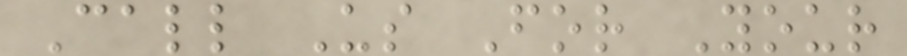Call Us For Your
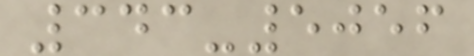343-5056
